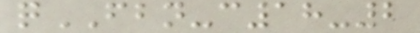qFBN-c18-2
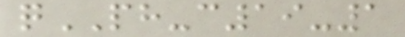qPH-c19-1
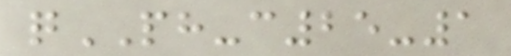qPH-c25-1
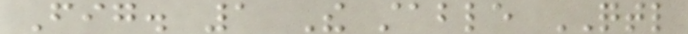Fig. 1 The stable QTL
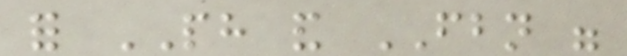for PH and FBN were
